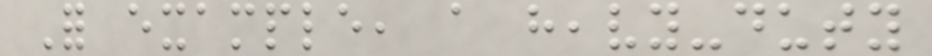For example, a heavy-duty
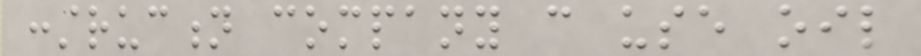construction company can use oil
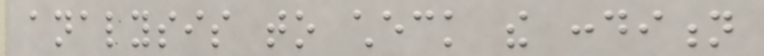analysis to check the condition
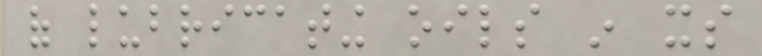of lubricating oils in its
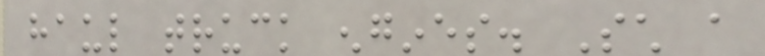haul truck engines. Such a
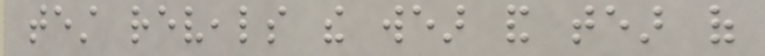test reveals the wear and tear of
